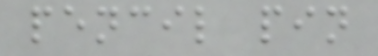pencil pin
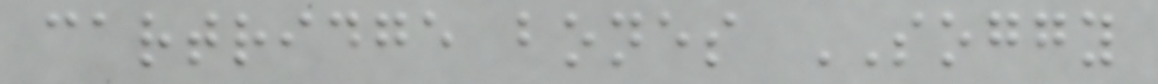cartridge bones SOGGY
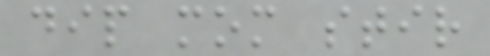dip mom stir
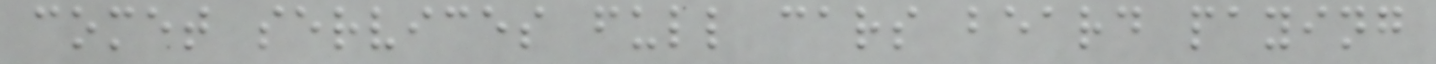comet services full cars beard paying
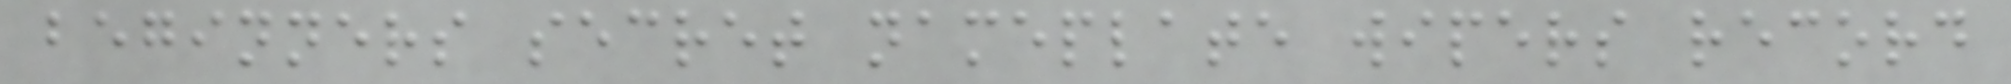beginners secret nameplate wipers record
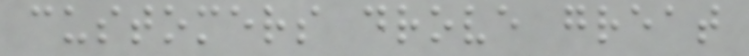customers drove great
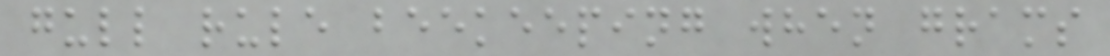gull rule beekeeping when grams
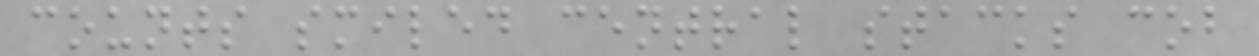counts smiled central stacks cob
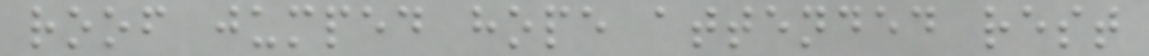roof jumped hope attended rest
